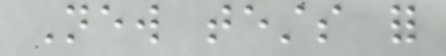New tests for
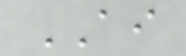AI
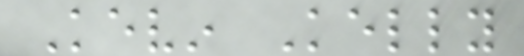Kevin Kelly
